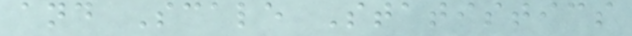and Scale Statistics
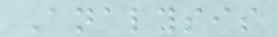Analysis
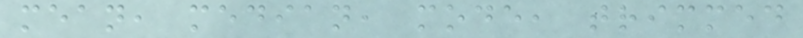mean, median, mode, trimmed
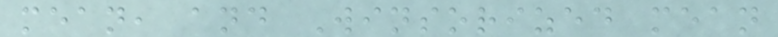mean, and Winsorized mean
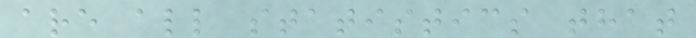are all statistics that
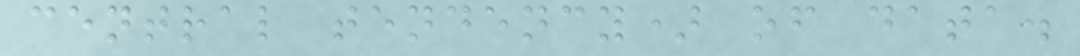central tendency) of data.
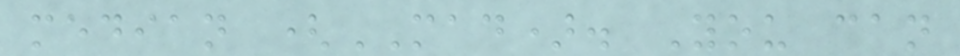median (MAD). You can
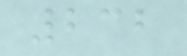232
